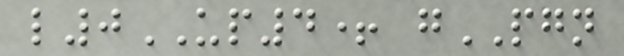l0UP4+ gPGN
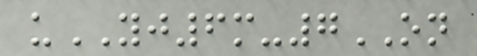uYJ6m-7ON
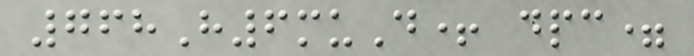768H6muD+ dpc=
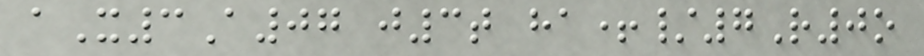aX3A07 j3t ha+/7R0o
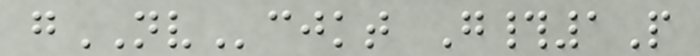gNVcjkt G#1P
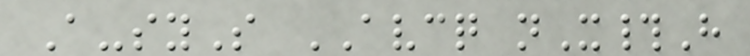A-syS AVCQ nX#H
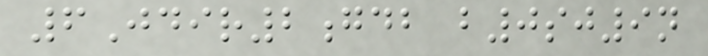6Jdir2gdb b0sj9n
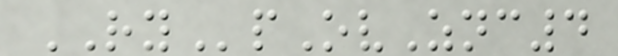RYpOvZnc4
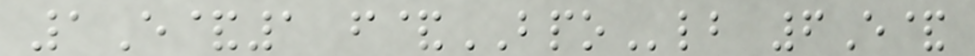1E&1 f&BPOlb 6E&
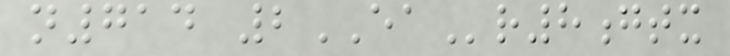n714 2EAr8gtx
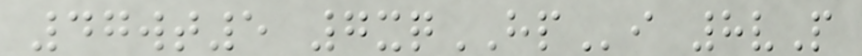47wt5 7xqHPi 8vP
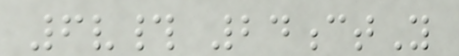6v# 24ctY
